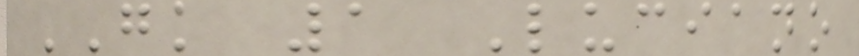GK 1 Luciano
